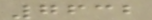7632
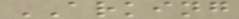ARKING
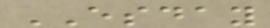ESDAY
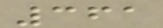361
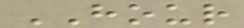HOUR
